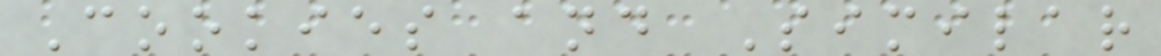Cookies and Similar
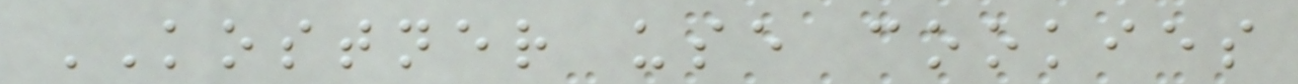KOSTNER use cookies
